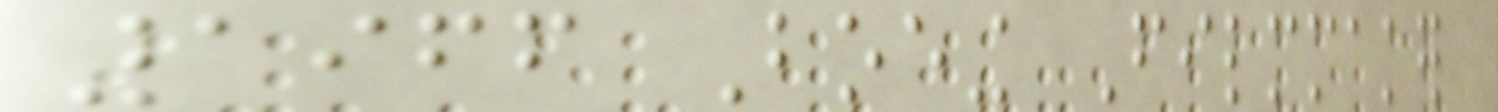1966 Boeing Filmmaker
